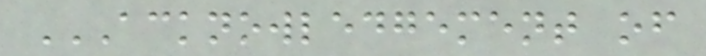ACKNOWLEDGEMENT OF
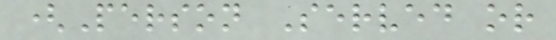(Person Served or
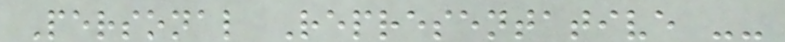Personal Representative --
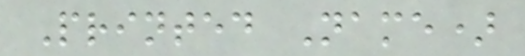Printed Name)
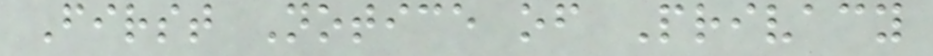First Notice of Privacy
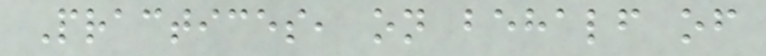Practices, on behalf of
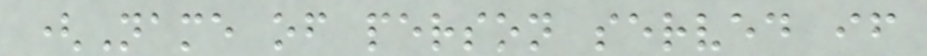(Name of person served if
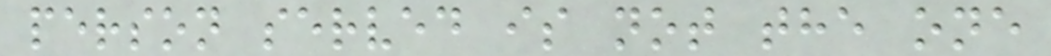person served is not the one
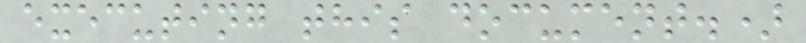executing this document.)
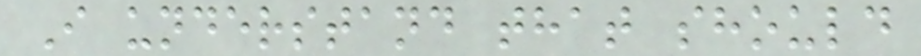I understand that should
